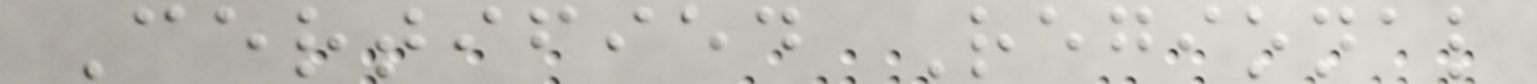Certified Regional
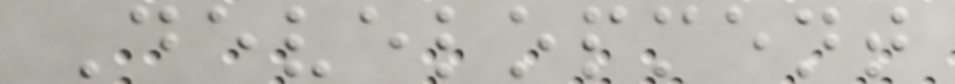Development
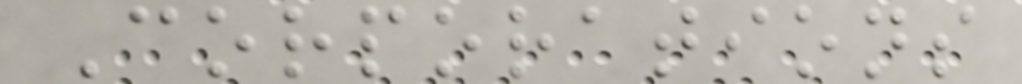Corporations
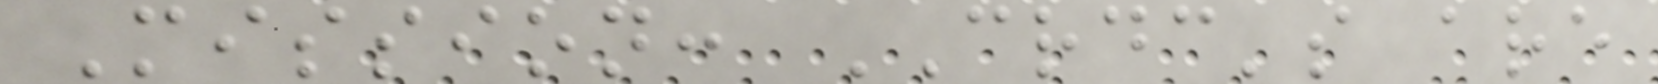Mission: CRDC's are
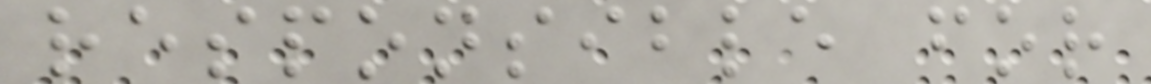responsible for
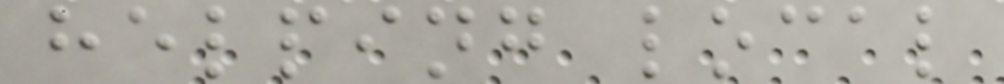helping local
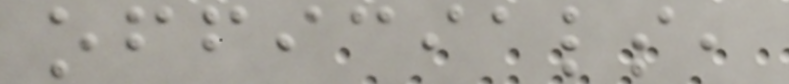officials,
